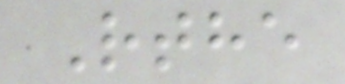Rthe
